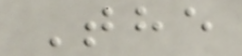The
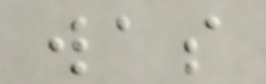was
